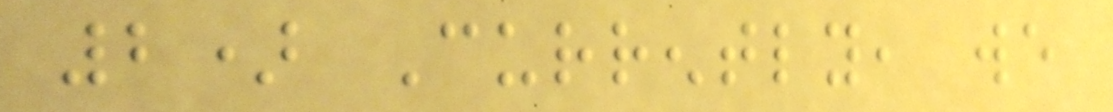2) Currently, we
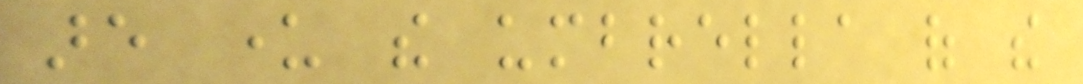are under the umbrella of the
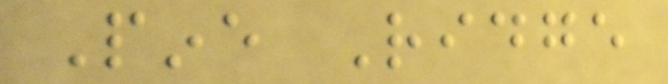Pine Ridge
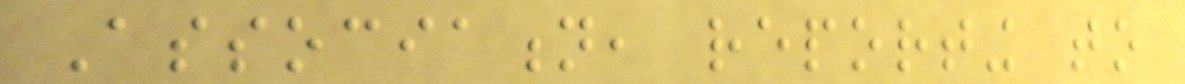Association, reporting to
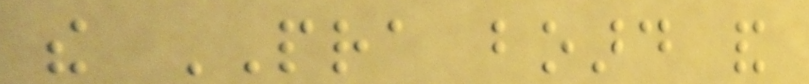the PRA board and
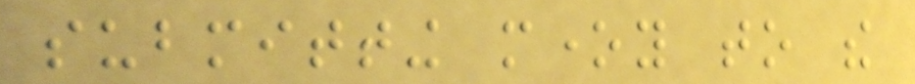submitting money to the
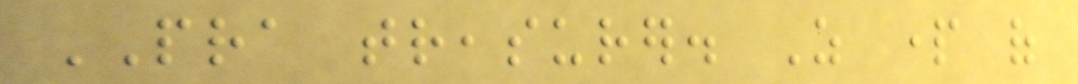PRA treasurer. As part of
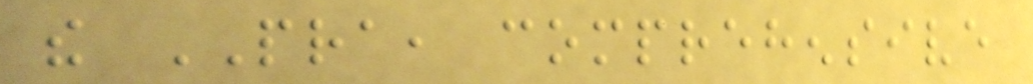the PRA, comprehensive
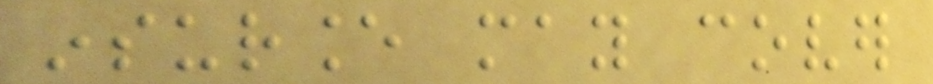insurance may cover
